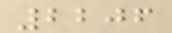2206
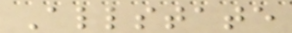Allstate
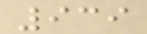939
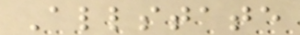Allstate
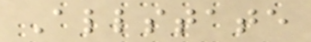Allstate
